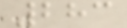283
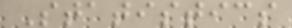Statistics
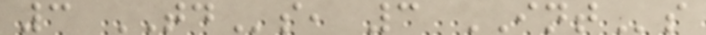3 TDs, 3 INTs
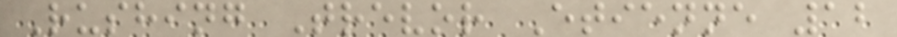Rushing Trevor Etienne 12
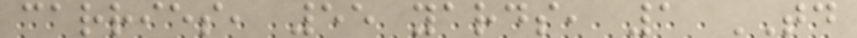carries, 55 yards, 1 TD
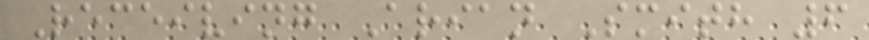Receiving Arian Smith 6
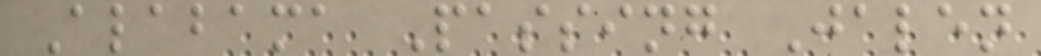Alabama Passing Jalen
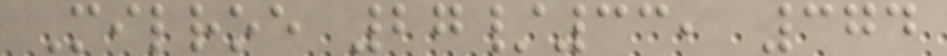Milroe 27/33, 374
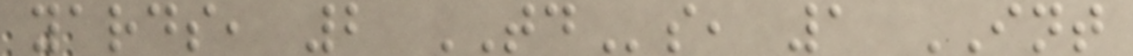yards, 2 TDs, 1 INT
